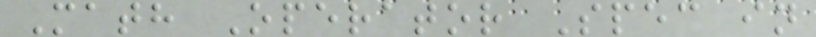Math Operator Spec in
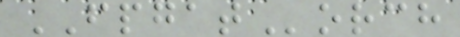FPGATorch
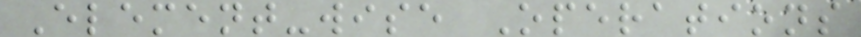Element-wise Operations
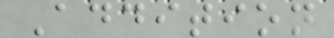Addition
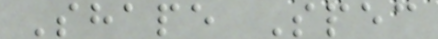Shape Spec
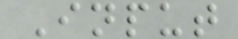Input
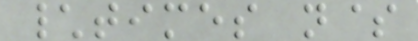\times n$
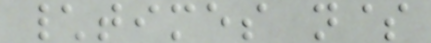\times n$
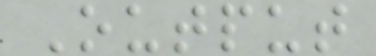Output
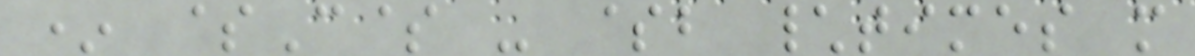* $C$ - $b \times m
